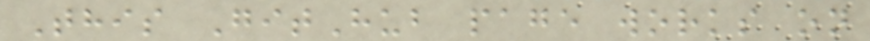This GitHub page works on
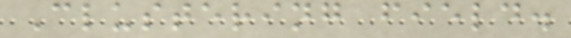Clustering field.
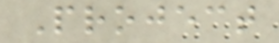Project
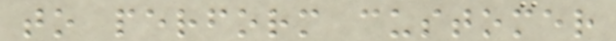to perform customer
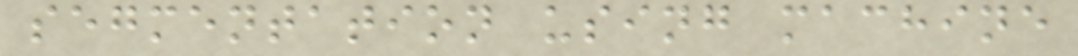segmentation using machine
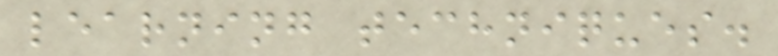learning techniques.
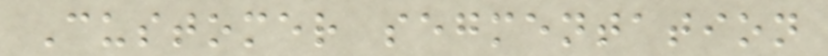Customer segmentation
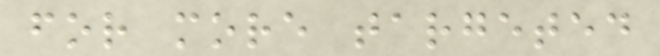for more targeted
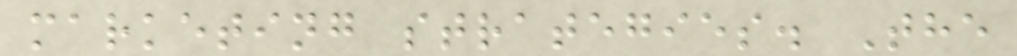marketing strategies. The
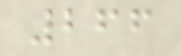266
